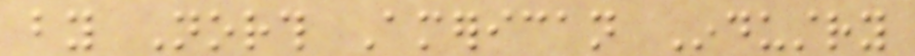by North American Industry
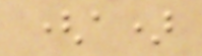(a)
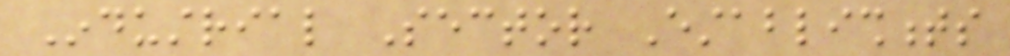Industrial Sector Establishments
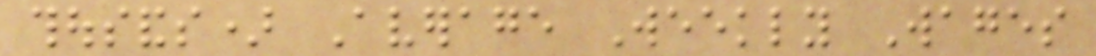thousands) Average Weekly Wages
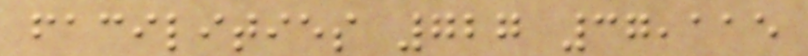facilities 727 37,115
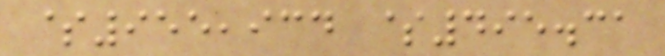$955,934 $495.31
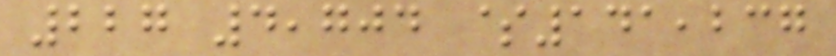227 4,704 $141,237
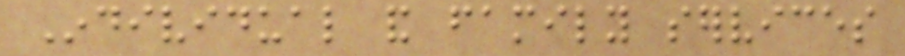Individual and family services
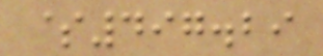$497.29
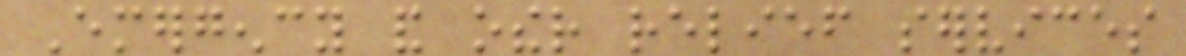Emergency and other relief services
